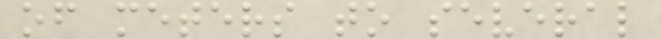of meters to several
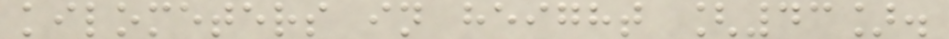kilometers in height [43].
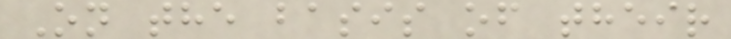On the basis of their
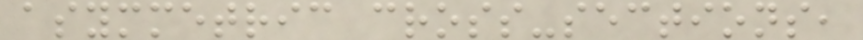asymmetric cross-sections,
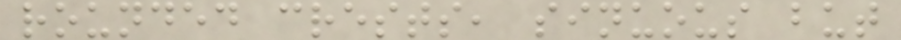rounded crests, sinuous but
